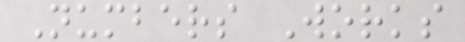Numbers Works
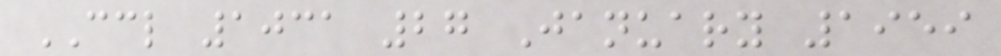CCL 1031 27 January 1959
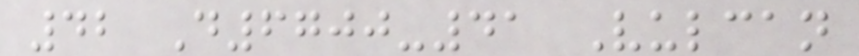42 D6700-41 Vulcan
